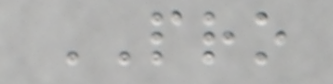PRO
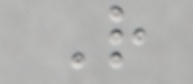R
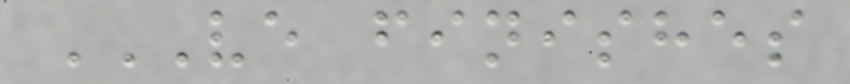VE FINISHES
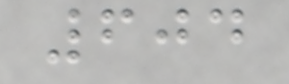604
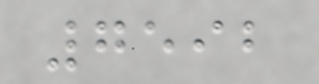7592
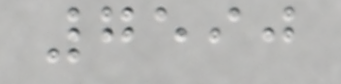7590
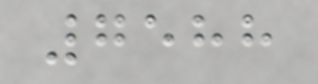7588
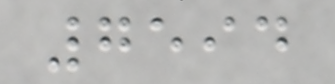7594
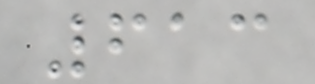613
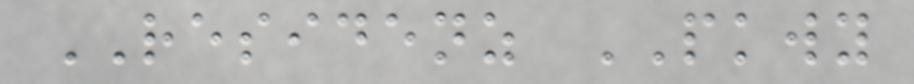RESIDENZ PKWY
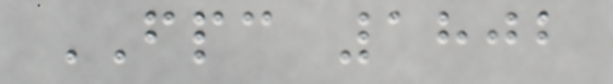FPC 1802
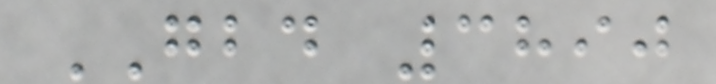GBD 3890
